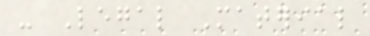- Legal Material
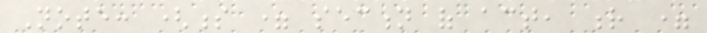Note: (s = section of act, r =
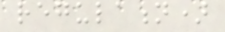regulation)
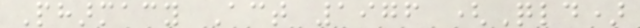Pharmacy Act 1976 (Qld)
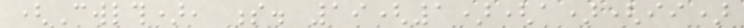(Cwlth), s. 19(1)(a)(ii)
